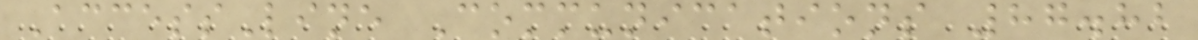AccessLine Communications 87.82
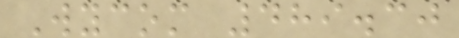Wycom 489.30
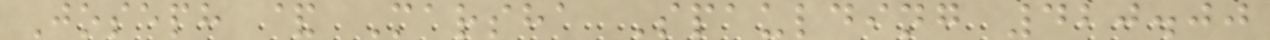Joseph & Marsha Spaulding 420.00
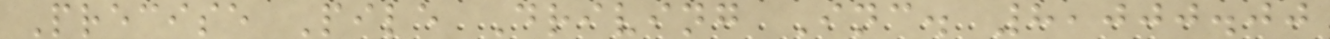Precise Pile Driving Inc. 8,000.00
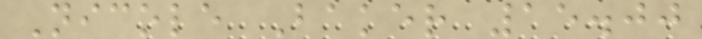Nicole Baker 15.00
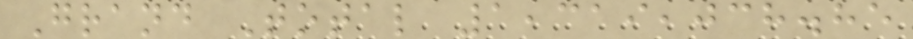Grand Total 1,319,038.85
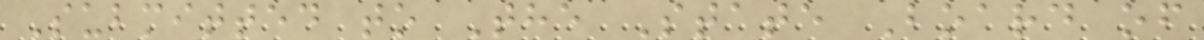Submitted to The State Board of
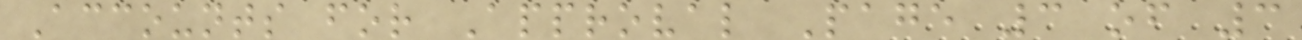Accounts for Approval Page 3 of 3
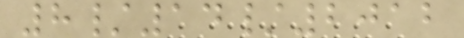8/14/2012
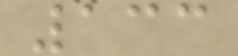133
